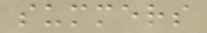summers
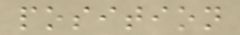position
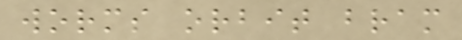worms orbit bram
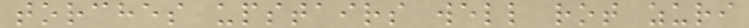torches upstairs well rot zuri
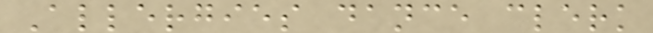Allergies dance clerk
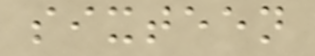sixteen
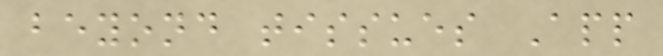beyond tissues App
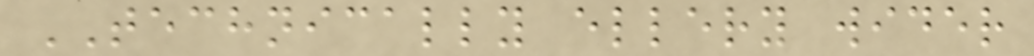TECHNICALLY ellery wider
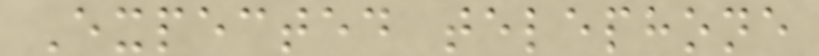Expected telephone
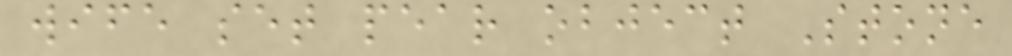wife set pear object Stone
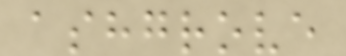ashgrove
